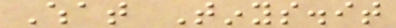What Tinys.it
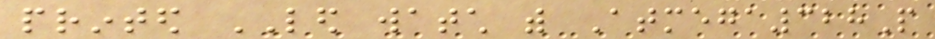printed LED watch with Atmega328P
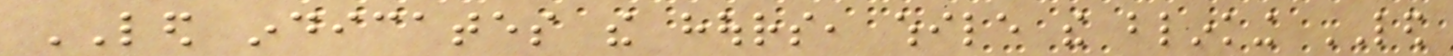LED indicates the hours, while the blinking LED
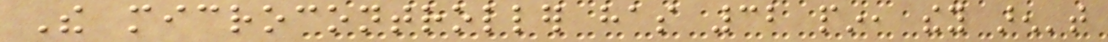The microcontroller has 32 pin, they aren't
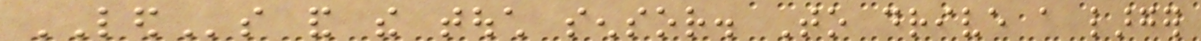LEDs and the touch sensor. To drive a larger
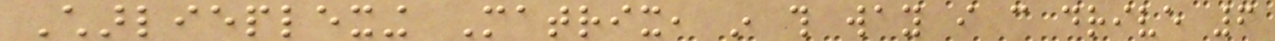Charlieplexing Matrix, in this way i can drive 6
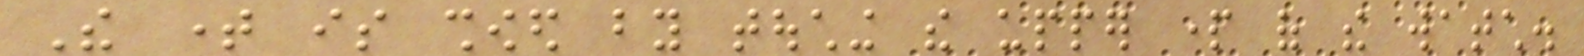The time is showed by touching the upper part of the watch.
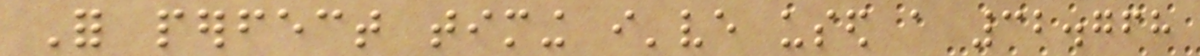For perfect timing i've used a 32.768
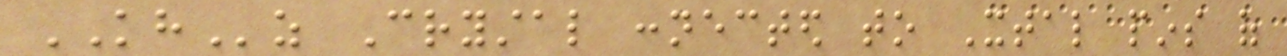KHz Crystal connected to Xtal pins of
